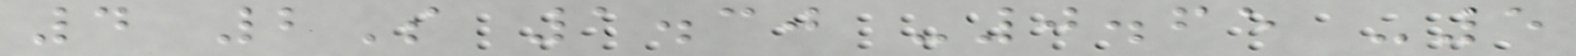4 2S 1.30 -0.65 -5
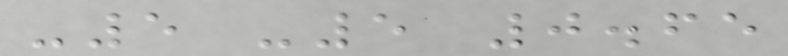-5 -5 0.65
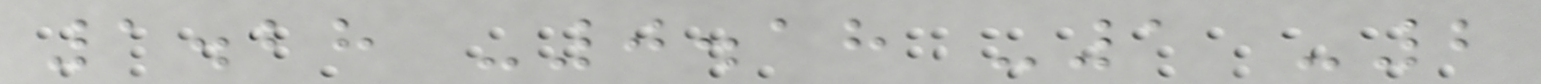1.28 -0.18 -1 -2
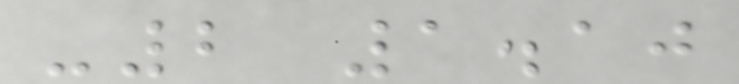-2 1.10
